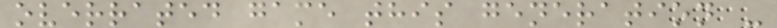overrated game this generation -
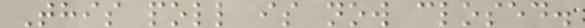This poll is now closed.
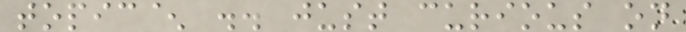topic^ .. just curious on
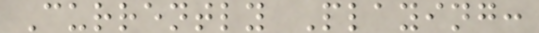Currently Playing:
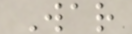War
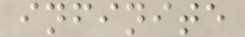infinite
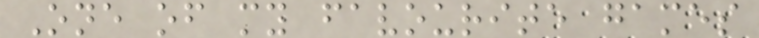One of my favourite games
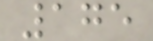175
